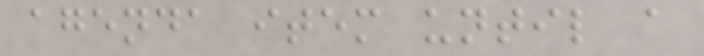agenda item until a
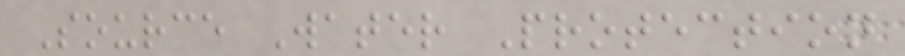Source Water Protection
